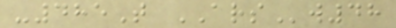-485T ARSw48
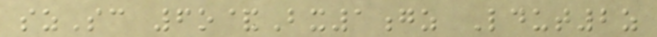szSc 6o&Bx1gz Ldut2z
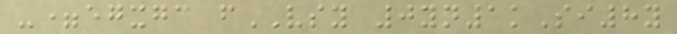-=egxgc fVSY 0yn1kSi8y
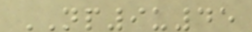NP9u45
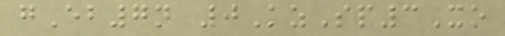gEb7n 0KzSp3Xo
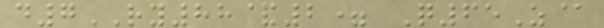d7RY88&2= Q65Z@
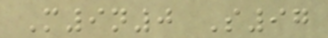M9n0 S97
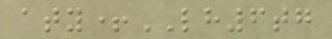aty+LH6tg
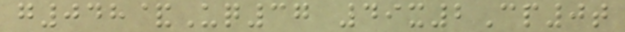g048&Uq37 49x2Cp0t
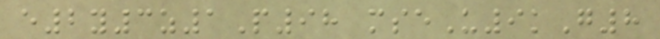e2y3z1P98 mseU9kG8
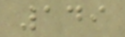149
